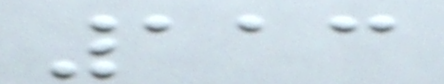113
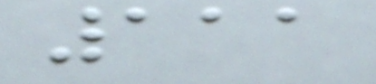111
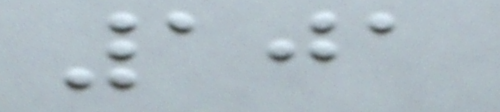101
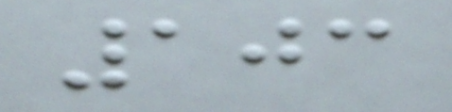103
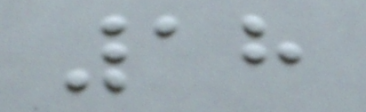18
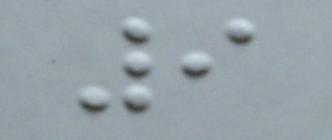9
